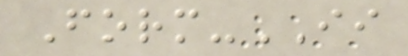Form-II
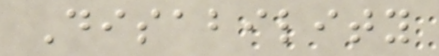Disability
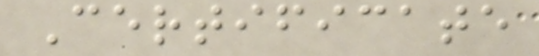Certificate
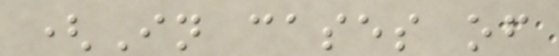(In cases of
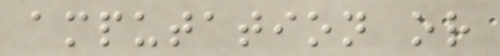amputation or
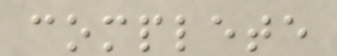complete
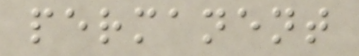permanent
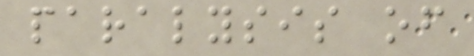paralysis of
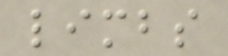limbs
